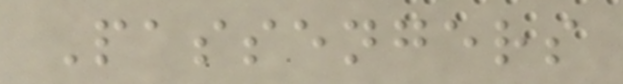Passengers
